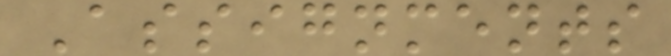Assignments
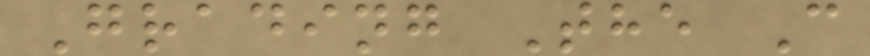Grading The C
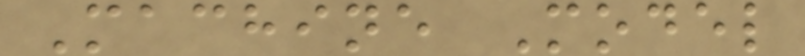Machine Model
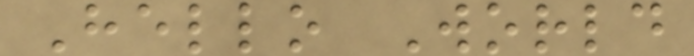Hello World
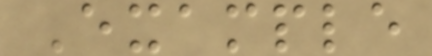Example
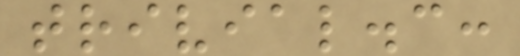trivial.c:
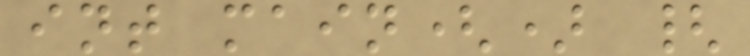int main() {
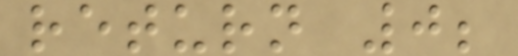return 0;
